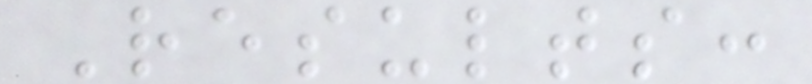Results:
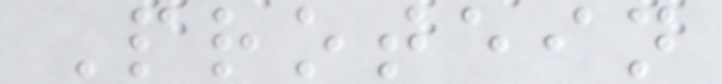Protein
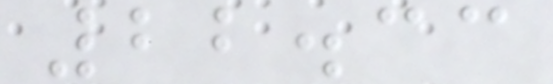22.33
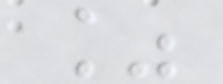%
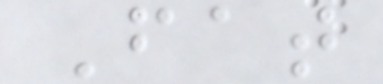Fat
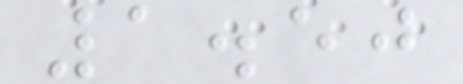1.50
